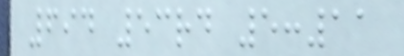694 53rd 5:11
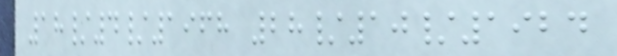18/4/1968 28/10/1924
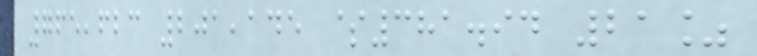765,623 201,145 $381.94 21%
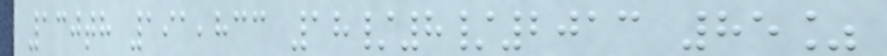130th 191,833 18/8/2013 85%
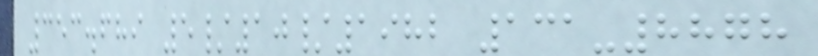353.689 5/10/1982 131-8878
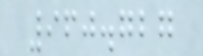960.727
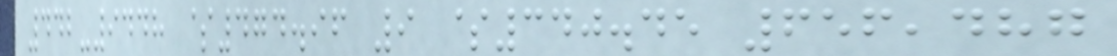442-9448 $474.96 9 $340.45 656,487
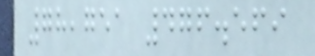78,751 476.569
